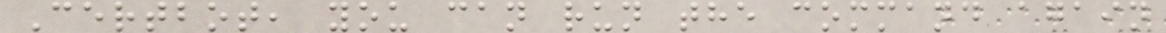Certbot, you can run the command again
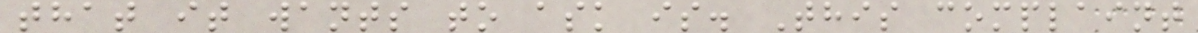that it wants to ask is. This complaint
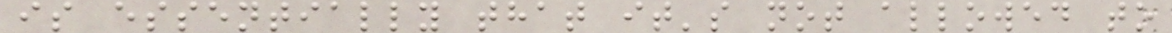is essentially that it's not allowed to
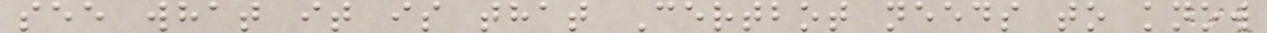see what it is that Certbot needs to know
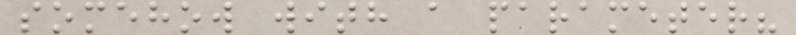somehow with a parameter?
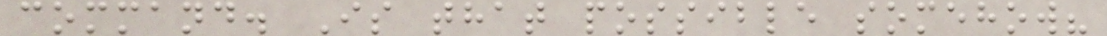command. Is that possible somehow?
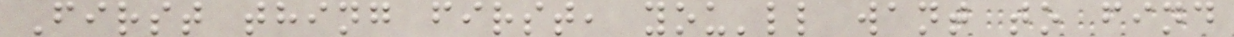First thing first, you'll want to find
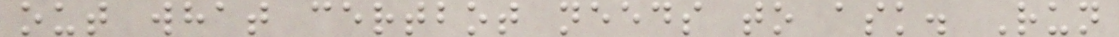out what certbot needs to ask. Run
